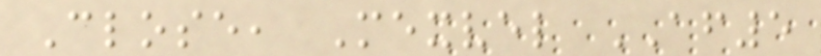Close, Mexvel AF5
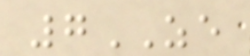7ZE
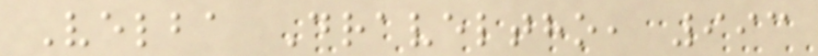Velba Draveltho, 993
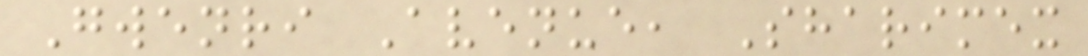Gwenri Avenue, Sharimex
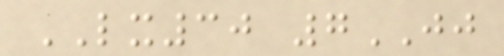LX30 7JJ
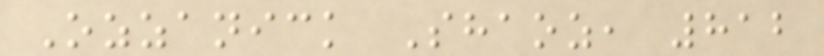Ozzanick Shaoz, 812
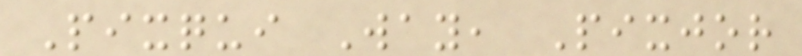Pixqui Way, Pixjor
